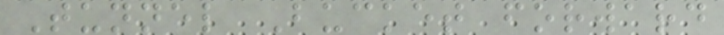Tunnel Bucket forward
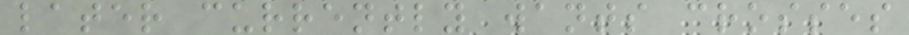later currently wants crosses
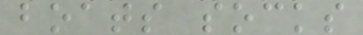boats socks
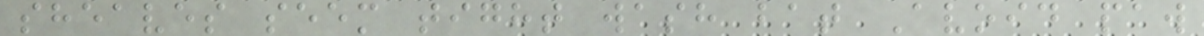sheaves seem tight wash bat Avoid paw
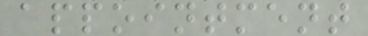appointment
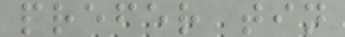prefer tin
